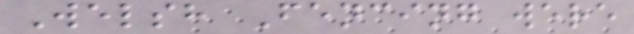Welsh Fencing were
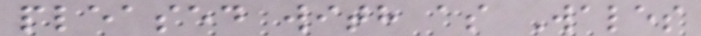pleased with as Wales
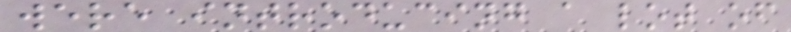were introducing a lot of
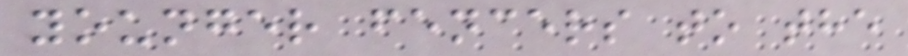younger fencers to the
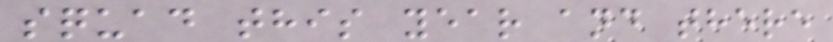squad this year and there
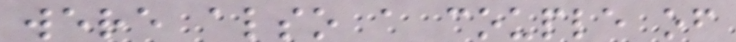were also a couple of
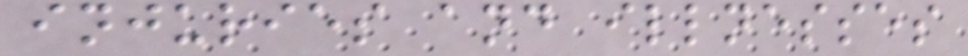injuries and illnesses
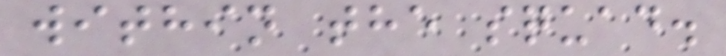within the squad.
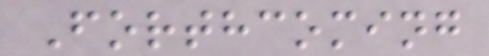Forthcoming
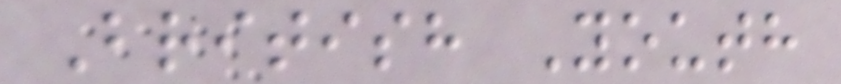British Youth
